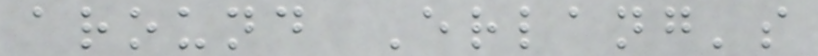around Erlang's
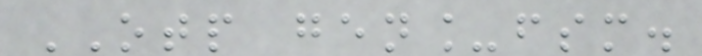OTP gen_fsm.
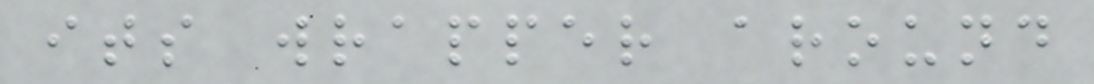its wrapper around
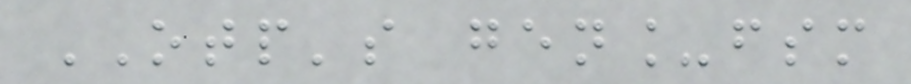OTP's gen_fsm
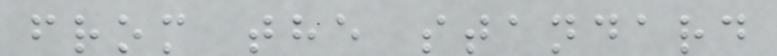from the standard
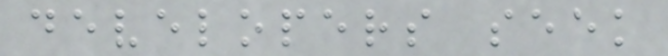developers seek
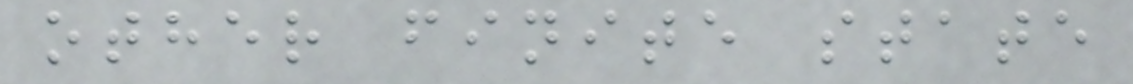other finite state
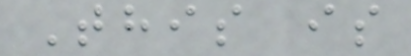This is
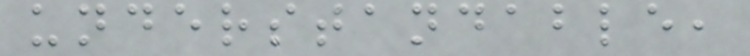understandable,
